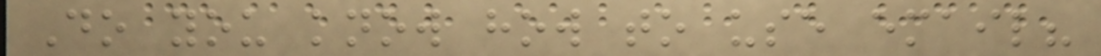Do you know how to use email?
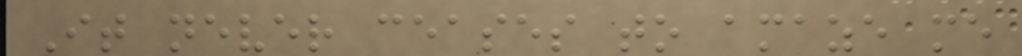It never ceases to amaze me
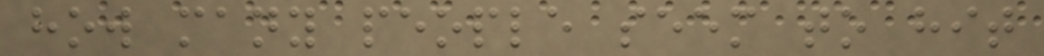how many people seem to hit
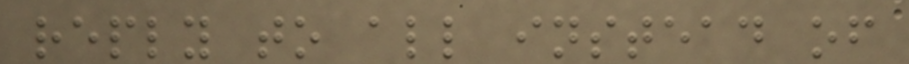reply to all instead of
